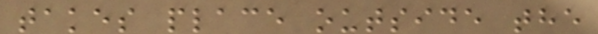takes place outside the
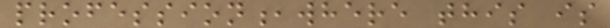profession,where this is
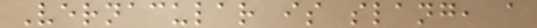Vernacular is slang, a
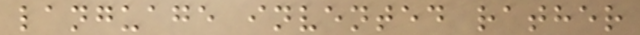language invented rather
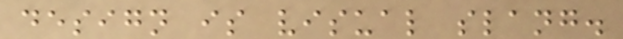design is visual slang.
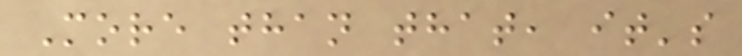More than that, it's
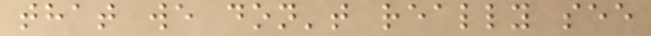that we don't really see
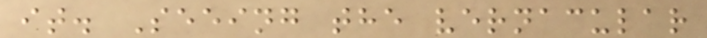it. Seeing the vernacular
